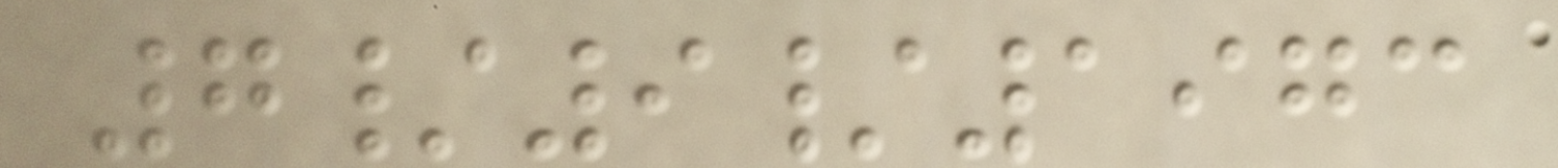7/9/1973
